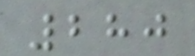280
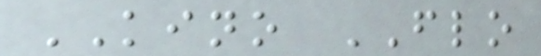KINO FLO
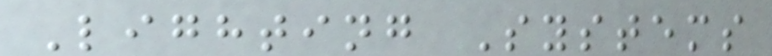Lighting Systems
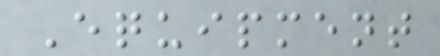Equipment
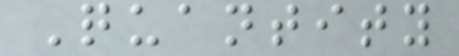Quantity
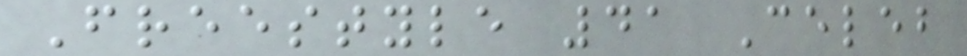Freestyle 41 Celeb
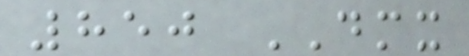850 DMX
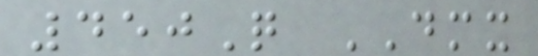450Q DMX
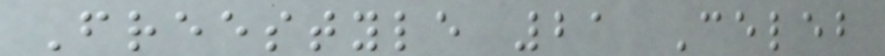Freestyle 21 Celeb
